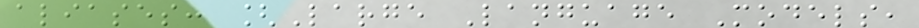aliases: [Large Language Models,
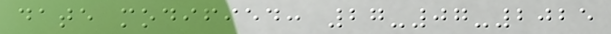date modified: 27-07-2025
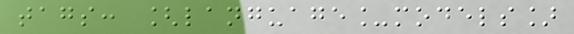tags: [language_models]
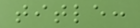title:
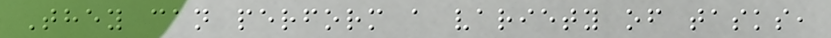They can perform a variety of tasks,
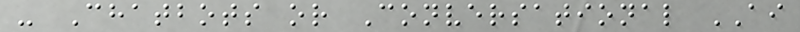- Chatbots or Conversational AI
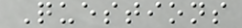Questions
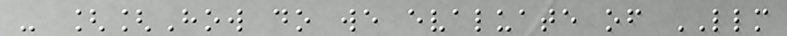- [[How do we evaluate of LLM
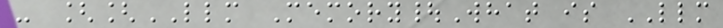- [[LLM Memory|What is LLM
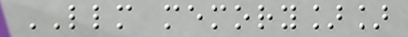LLM memory]]
